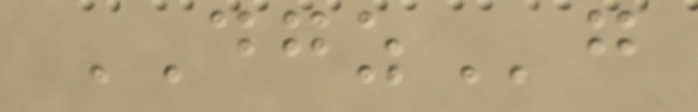DGZg
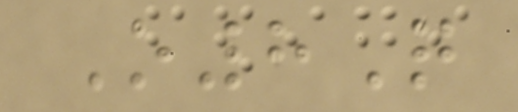O8Q
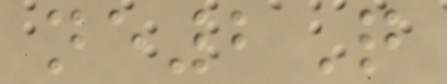ne2Q
